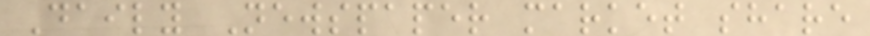Daily Newspaper market share
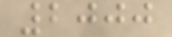2000
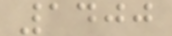1400
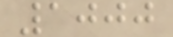1000
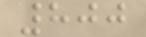800
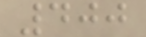400
